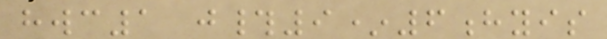hwc1 j#9*6hyis
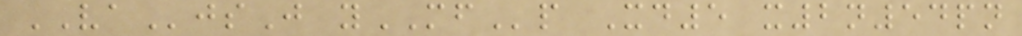VAjsJ yMFp Xd5 x2n54pn
